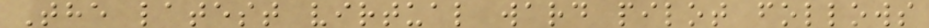The latest virtual ward pilot follows
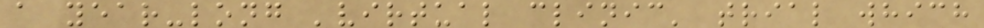a year-long 'virtual clinic' trial which
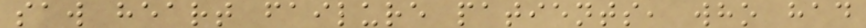saw heart failure patients, who had
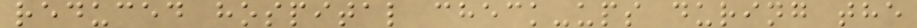reduced hospital check-ups during the
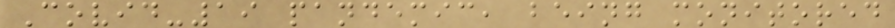Covid-19 pandemic, being monitored
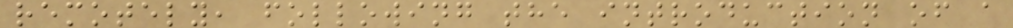remotely, following the introduction of a
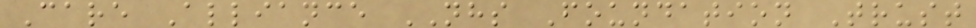Care Alliance NHS Foundation Trust
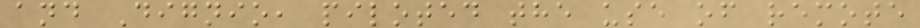and Dignio, piloted the use of remote
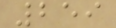259
